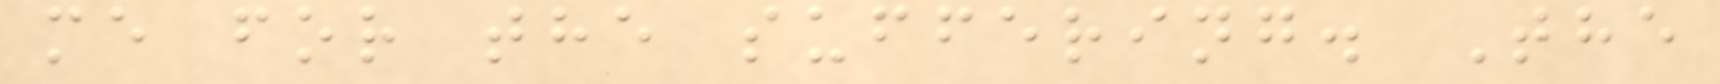me for the suffering. The
